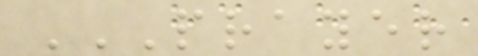PRAYER
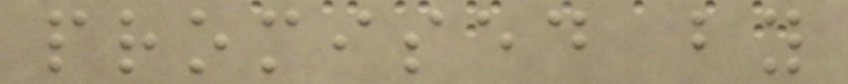promised by
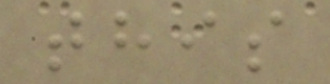this
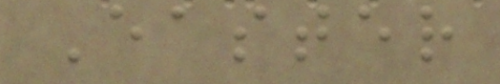Easter
